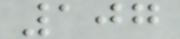107
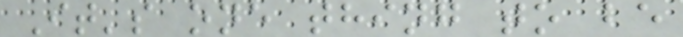It's one thing to be
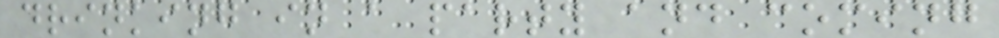drinking in a party and coming
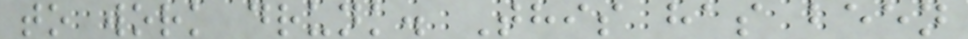to work drunk. This has been
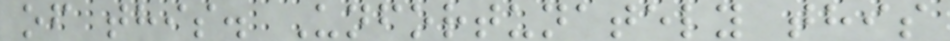of this. Unfortunately this
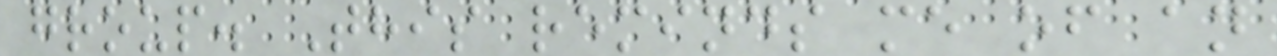group. This reminds me of an
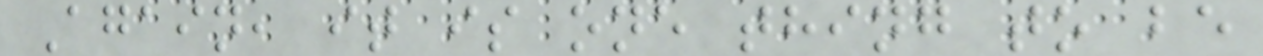Again, it is one thing to be
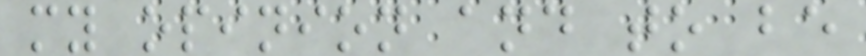my opinion and to be
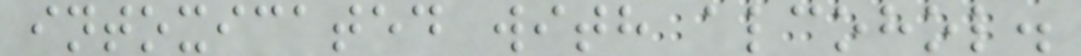intoxicated with alcohol.
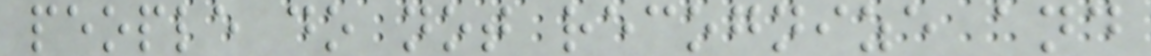people do not recognize and
